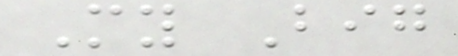My Big
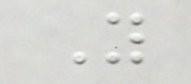You
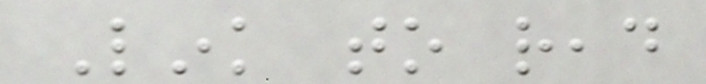Link to read
